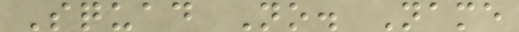Squad No. Name
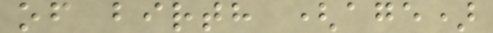of birth (age)
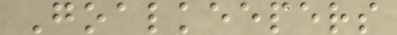Goalkeepers
